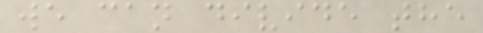we can divide the
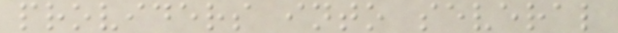providers into several
